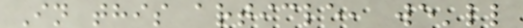In this article, we'll
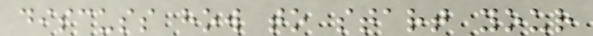discuss how to start your
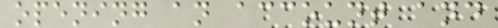opening an account and
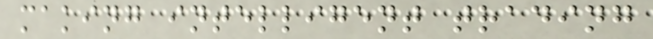making intelligent trading
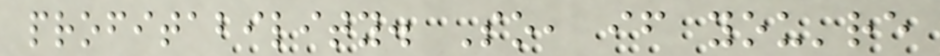profitability. So, if you're
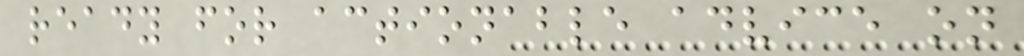ready for actionable advice on
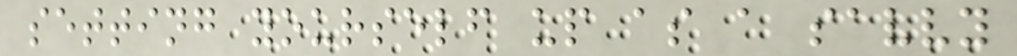setting yourself up as a savvy
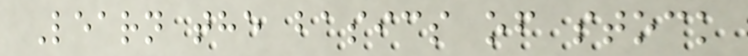Learn the basics of stock
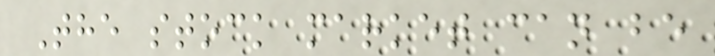The stock market can be
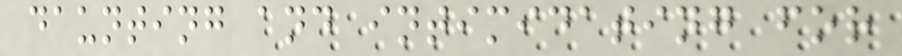daunting and intimidating for
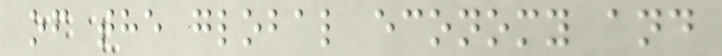of the global economy and
